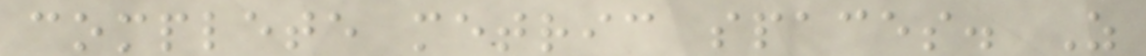complete metric spaces. As
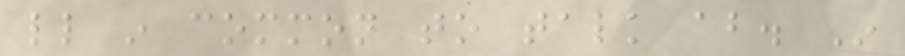little in common to talk about. In
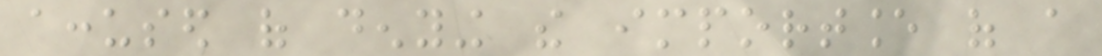accused of denying the importance of a
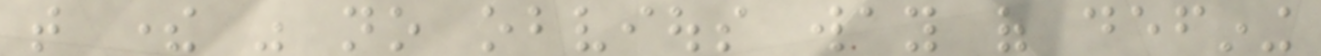that there was no obvious way of defining
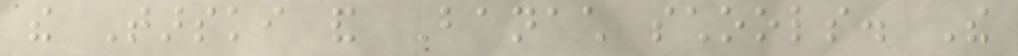the Tarski and Banach schools. The
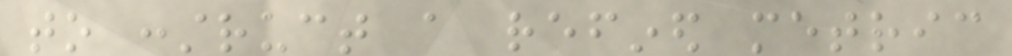to construct a refined metric
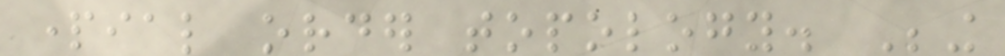partial order topology. Being
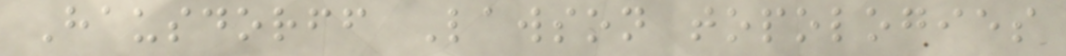Hausdorff Lawson topologies
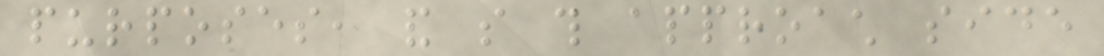purposes, and so this approach side
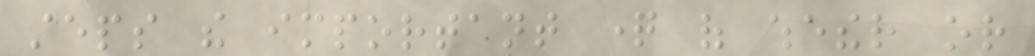steps the important question of whether or
